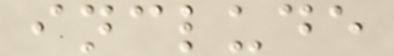include
